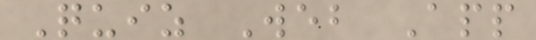Quiz Web App
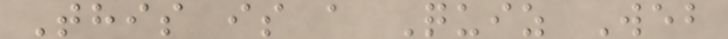This is a Quiz Web
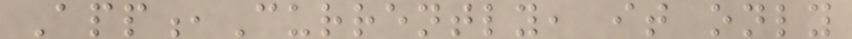App,Currently, it only
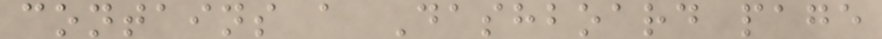contains a Dashboard page
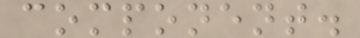component.
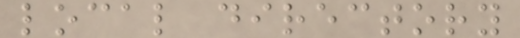local directory
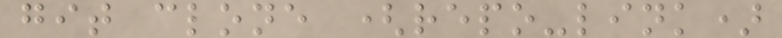git clone (repo-link)
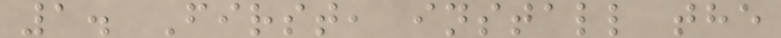1. First, install the
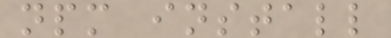npm install
